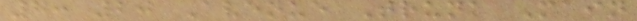7: 20 Avenue Trunk Main
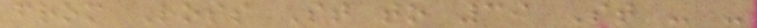from Ross St to 39 St - -
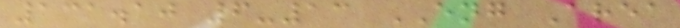131.10 6-13 ENG Area
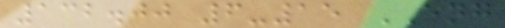132.00 6-15 ENG
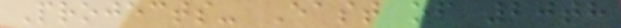Projects- East of 20th
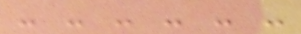- - - - - -
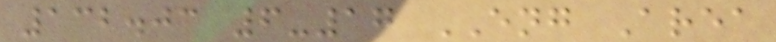132.03 6-17 ENG Area
